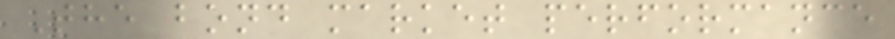The bond market performance
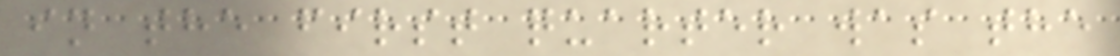in the first quarter was the
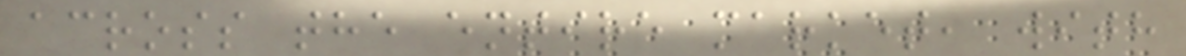across the entire market, with
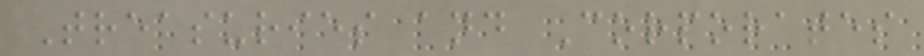Treasuries and Corporates
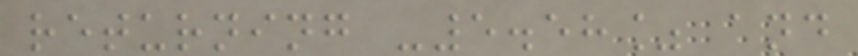returning -5.58% and
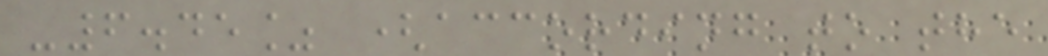-6.45% (according to the
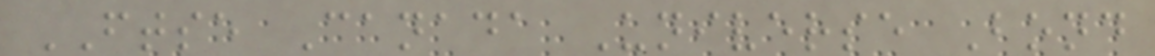FTSE Canada Universe Bond
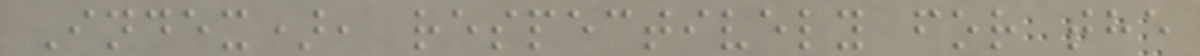Index), respectively for the
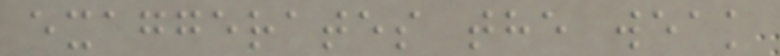exaggerates the weak
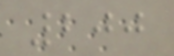200
